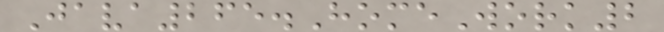Java265.HomeWork2
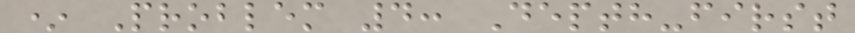* Problem 4: Depth-first
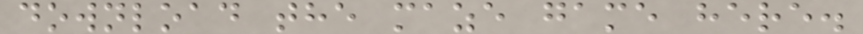download the maze game here.
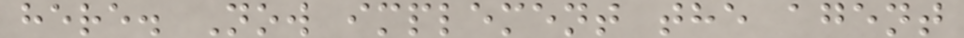here. Now implement the agent
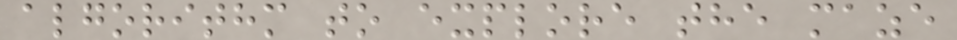algorithm to explore the maze
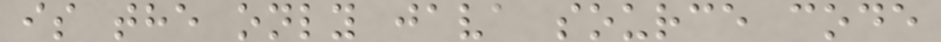is the only java source code
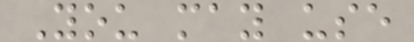You may use
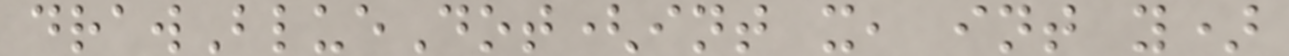drawBlueDot(int x, int y)
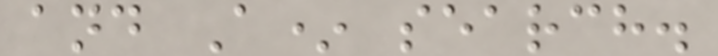and A* search.
